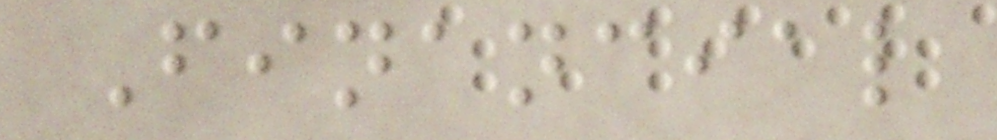Financial
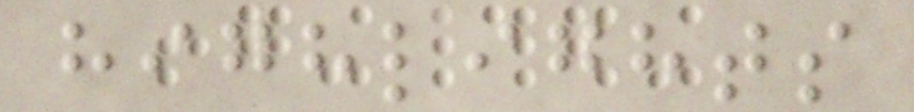highlights
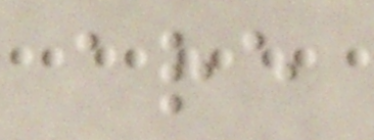are
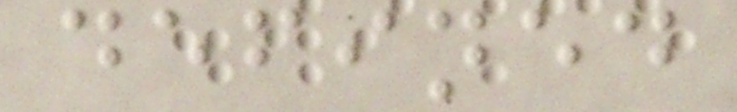defined
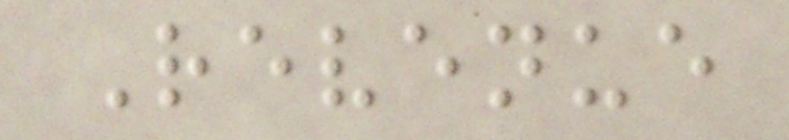Revenue
